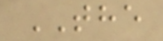THE
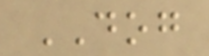DOG
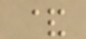&
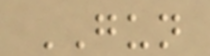GUN
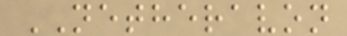NETHERAVON
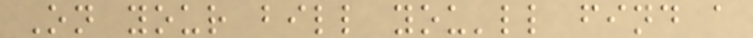On your bill you'll find a
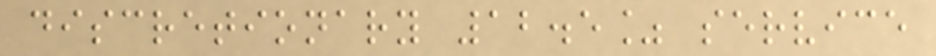discretionary 12.5% service
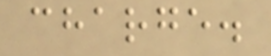charge.
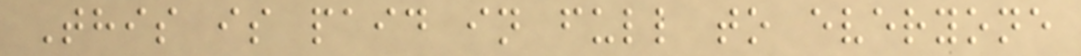This is paid in full to everyone
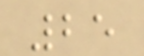25
